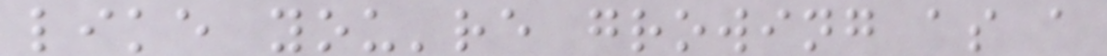like you're growing as a
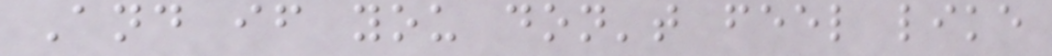And if you don't feel like
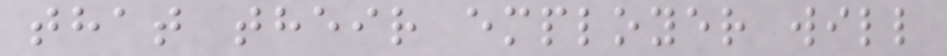that their employer will
